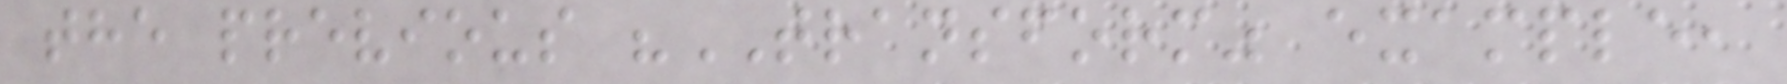the previous "TRANSFORM" example,
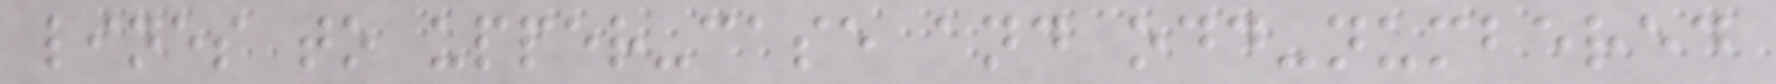lines to upper-case and odd-numbered
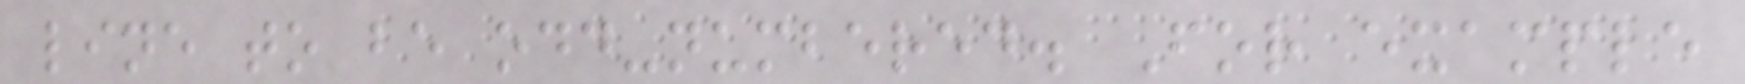line to be odd-numbered. For example
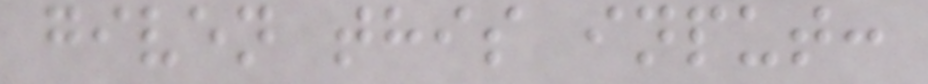given this input:
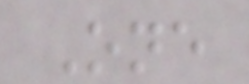One
